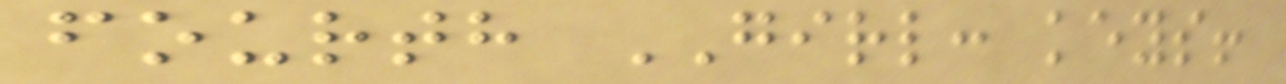fourth GIRL: keys!
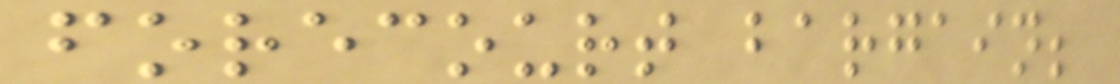forecourt bargain;
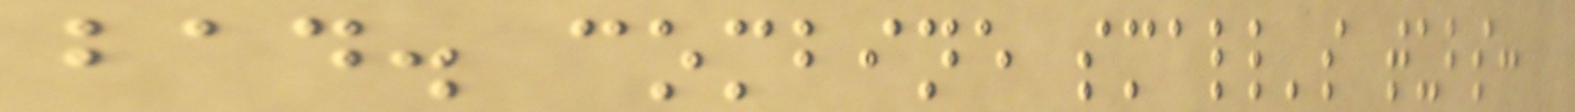bad. combine small's tubs:
